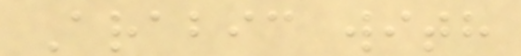Arabic with
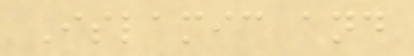Islamic and
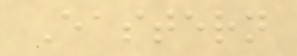Eastern
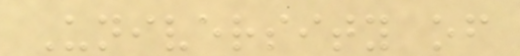University of
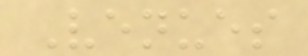Venues
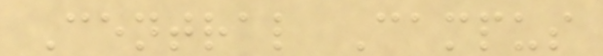Central Campus
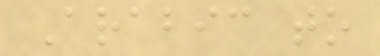Arabic to
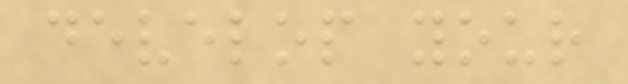develop your
